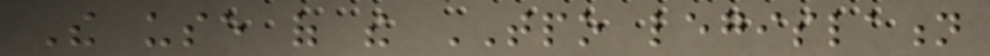The use of the TPO legislation
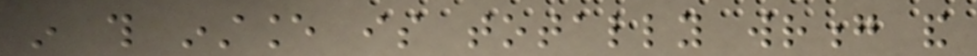in this instance is totally wrong and
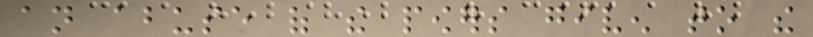an abuse of the powers given to the
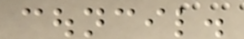council.
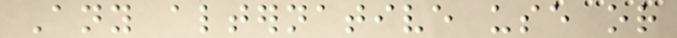Any alternative use or
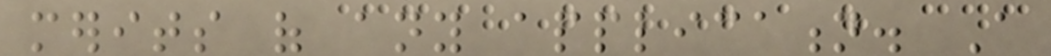merits of any application. A
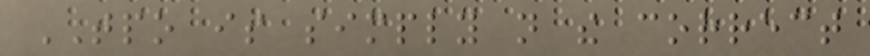TPO is simply not the correct
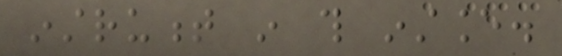instrument in this instance.
